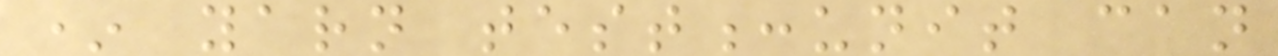* yarn test:unit can
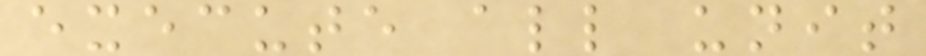execute all unit
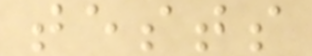tests
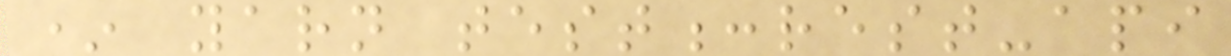* yarn test:rest-api
